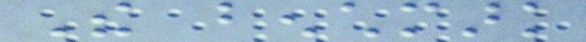The benchmark
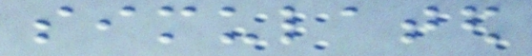simulated
